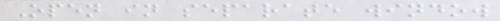Open in separate window
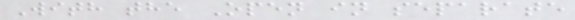With the Open in separate
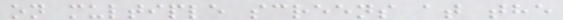on multiple screens at the
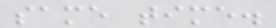same time.
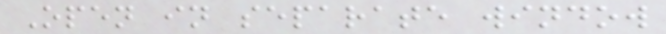Open in separate window
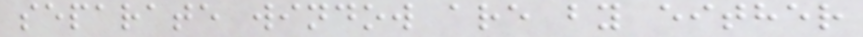separate window are by either
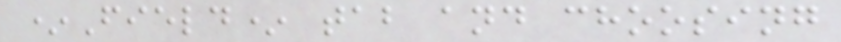*Field* tab and choosing
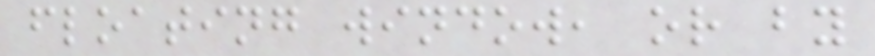floating window, or by
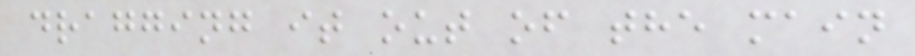dragging it out of the main
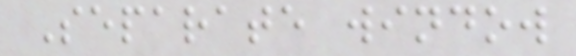Separate window
